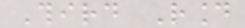Third Round
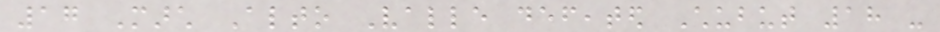17 March Alto Valle defeated Chubut 18 -
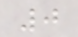0
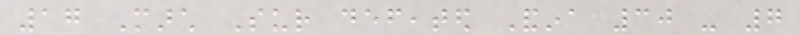17 March Sur defeated Andina 30 - 7
